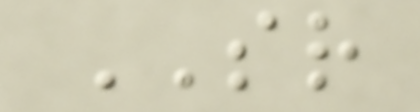SR
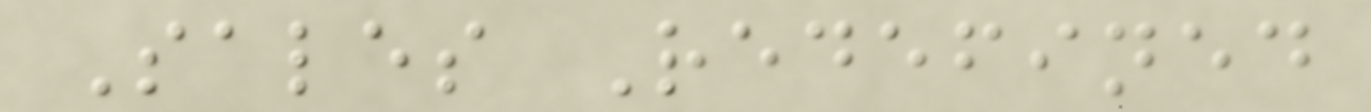Sales Redefined
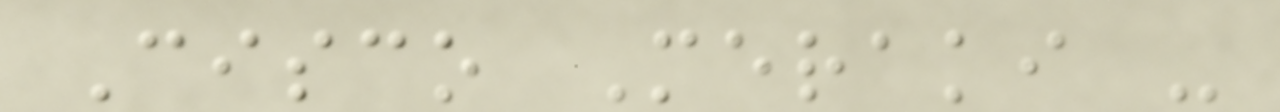Cisco Meraki -
